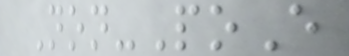Non-PoE
